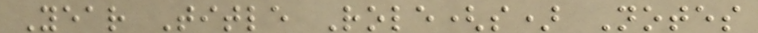Year Title Role(s) Notes
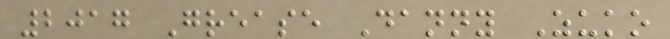2017 Grease Danny Zuko
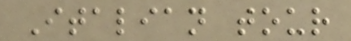Italian tour
